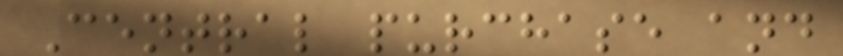Central purchase and
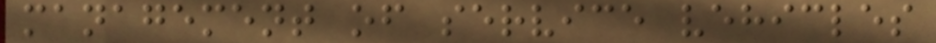management of service vehicles
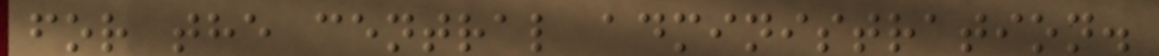for the central administration.
